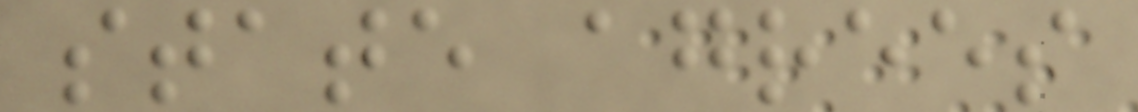state agrees
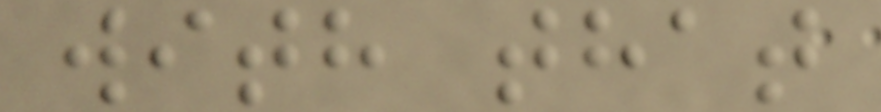with that
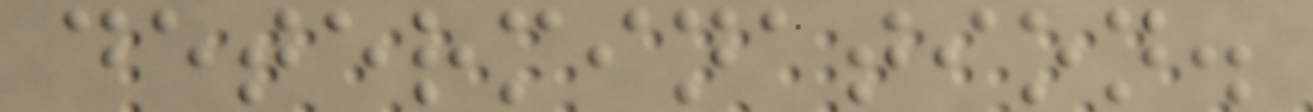determination.
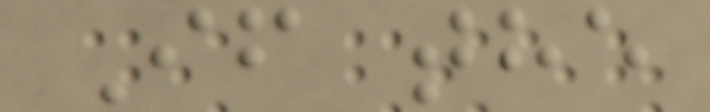If the
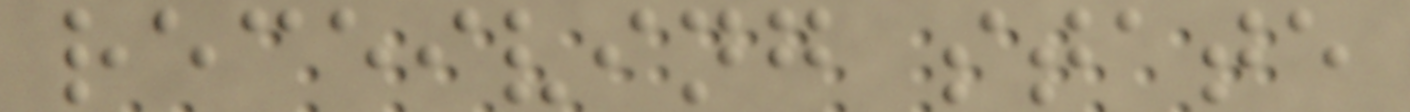receiving state
